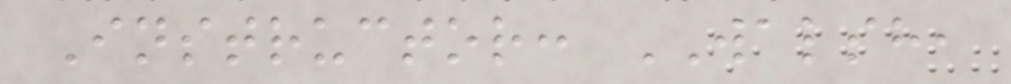Instructor: WALSH,
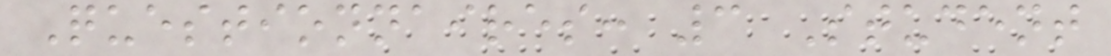Questionnaires: 3 Student
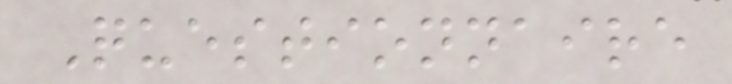Questionnaire
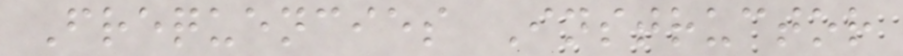Frequencies Instructor
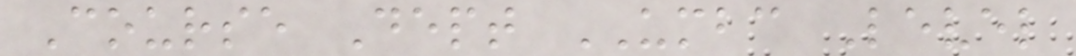Course Dept UMBC Level
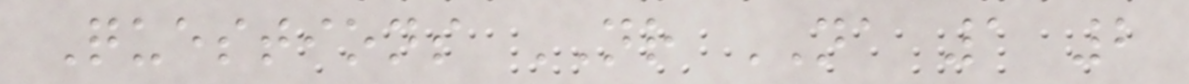Questions NR NA 1 2
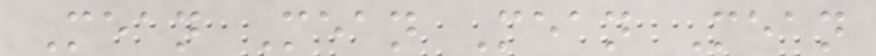Mean Mean Mean Mean
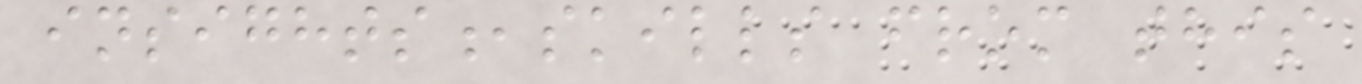insights,skills from this
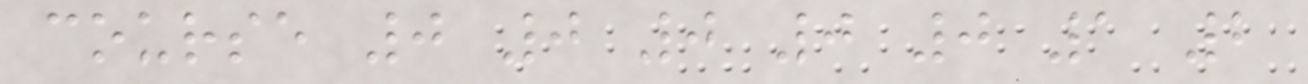course 0 0 0 0 0 1 2
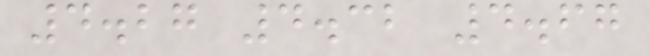4.27 4.32 4.67
